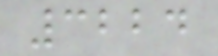3224
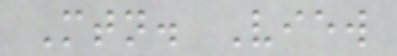Mtn. View
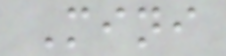Mini
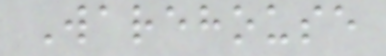Warehouse
